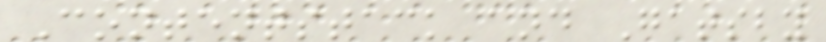Contentstack and Gatsby
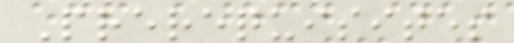Prerequisites
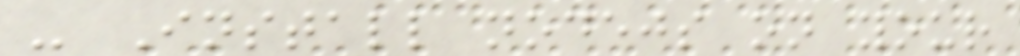- Install nodejs on your
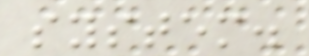system.
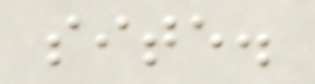site.
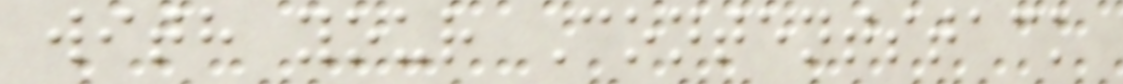with your Contentstack
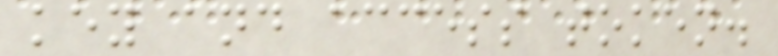key and access token.
